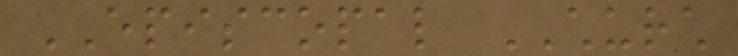EPISCOPAL CHURCH
